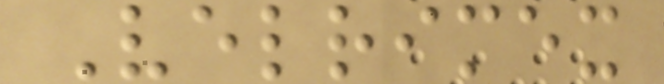Velrimex
